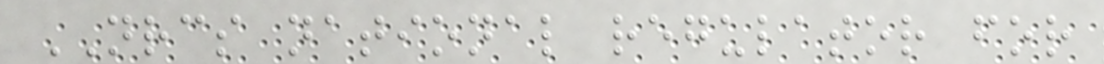NRCS national regulator for
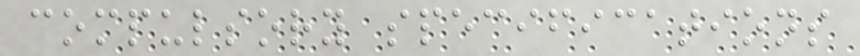compulsory specifications
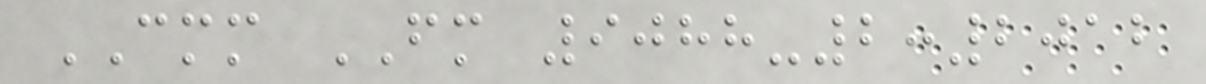CMM FM 9088-2:2012
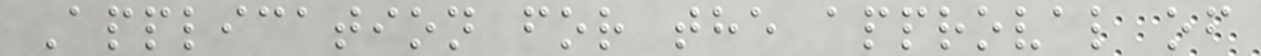Application for the approval of
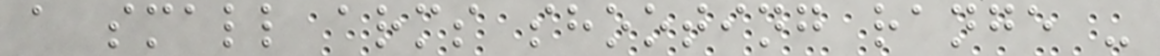a small arms shooting range -
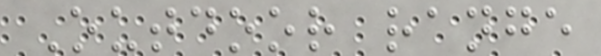Outdoor range
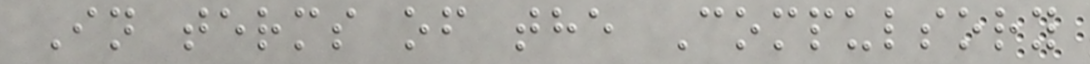In terms of the Compulsory
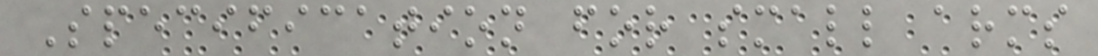Specification for small arms
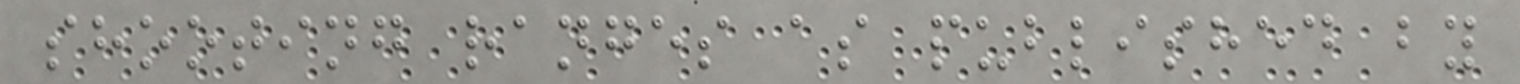shooting ranges as published by
